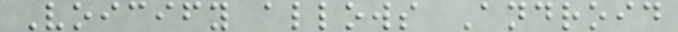Voicify allows Android
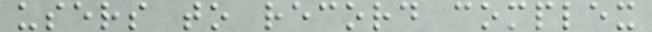users to record complex
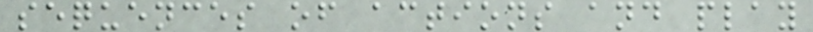sequences of actions and play
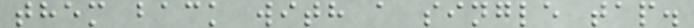them back with a single tap.
